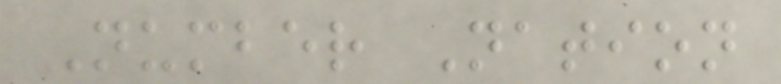Number Nation
